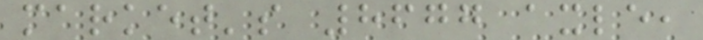market's 8677 axle,
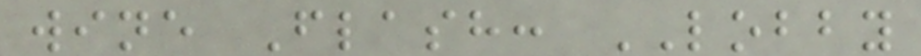wine Flash: LOBBY
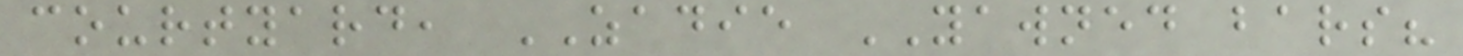courtyard, ZADIE YAWNED bars?
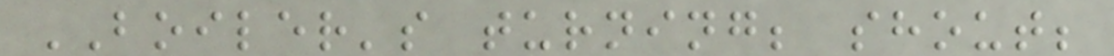BOILER's turning; shout;
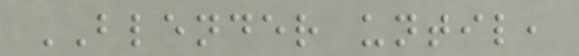BLENDER until,
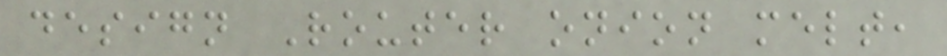design Router onion melt,
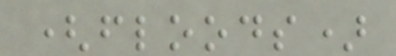(floods)
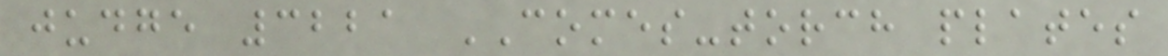judge 3221 COMES-torch plates
